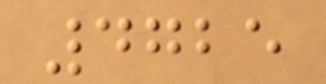4725
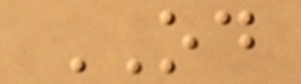OD
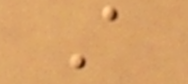A
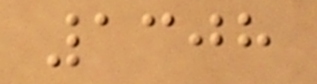1308
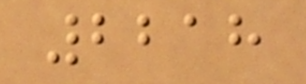2218
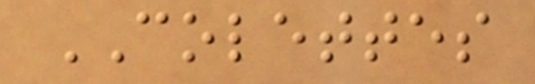COLETTES
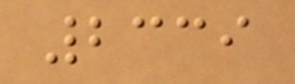2339
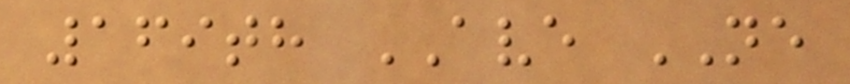169th AVE NE
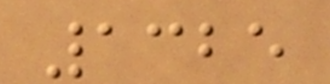1325
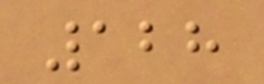128
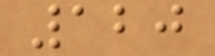120
